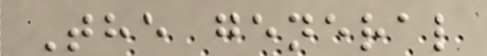The general
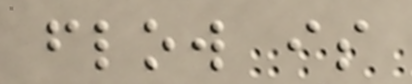flow is
